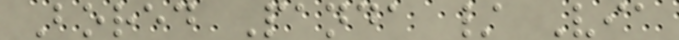Bored Panda / Via
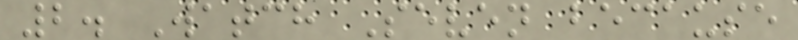2. Watch Seven because
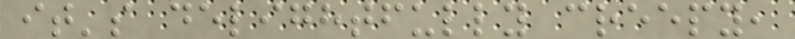it's delightfully creepy,
